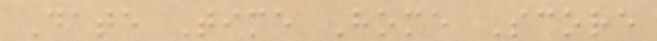Date Time Home Score
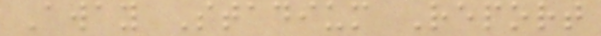Away Stadium Report
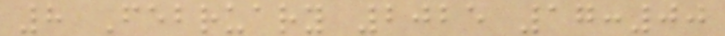8 February 2025 17:00
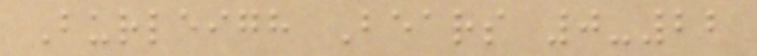Burleigh Bears 0-22
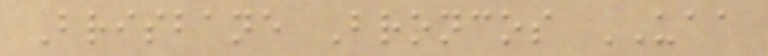Brisbane Broncos UAA
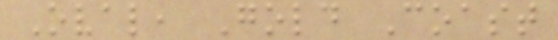Oval, Gold Coast
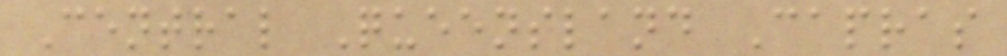Central Queensland Capras
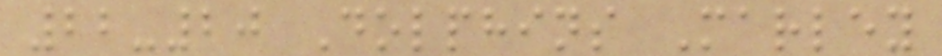22-20 Dolphins Marley
